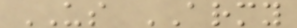US ARMY
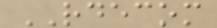RDECOM
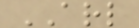ARL
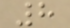8
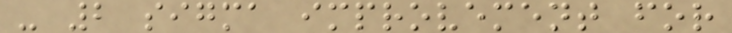- 2 sigma improvement for
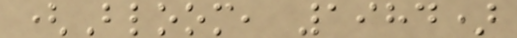(Bloom, 1984)
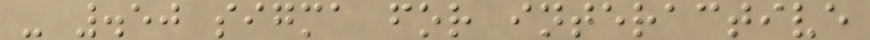- .50 sigma for interactive
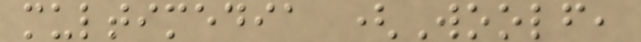multimedia (Woolf,
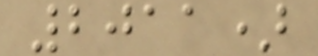2011)
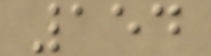154
